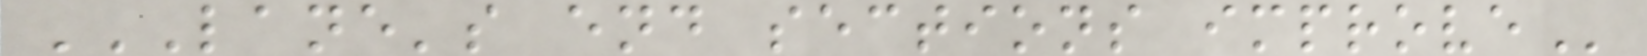LANE'S END SECTIONS IMPROVE
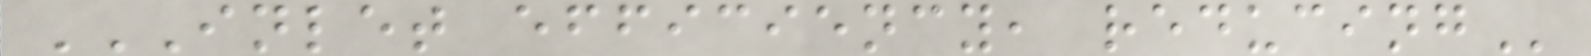INLET EFFICIENCY, REDUCING
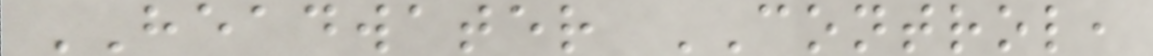HEADWATER CONTROL,
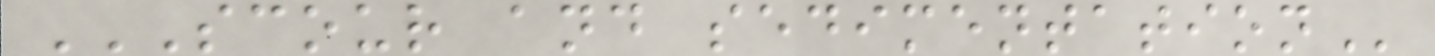SCOUR AND SEDIMENTATION
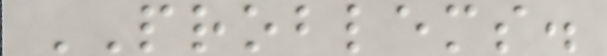PROBLEMS.
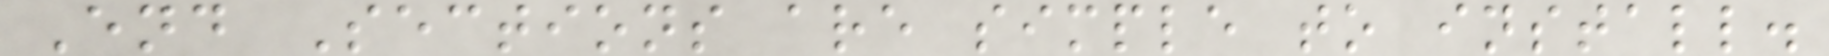End Sections are simple to install.
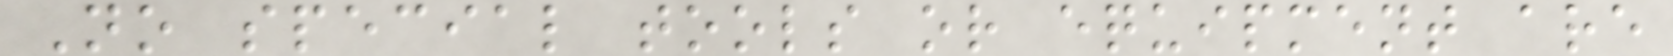No special tools or equipment are
